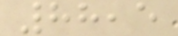88,5
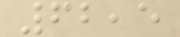62,5
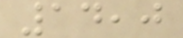14,0
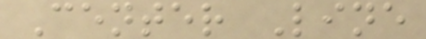Center Line
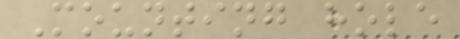Mounting hole
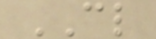CL
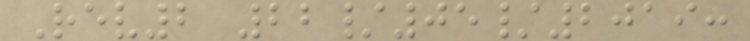Rev2 22/05/2019:
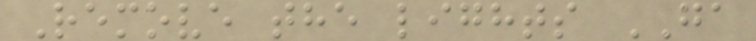Remove the lights GA
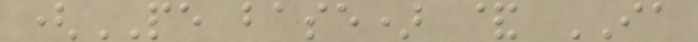(PE base) & IA
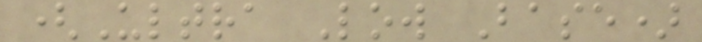(Ultra Low Base)
